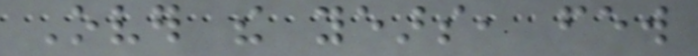Over the years, few
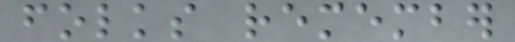folks remember
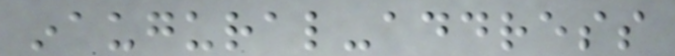inaugural-address
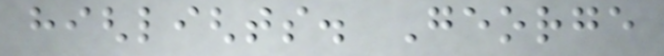highlights. George
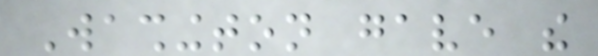Washington gave the
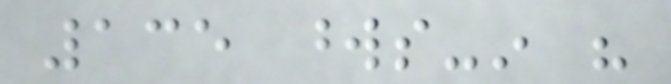135 words-in his
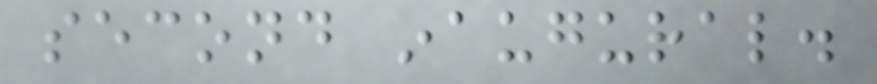second inaugural.
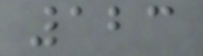123
